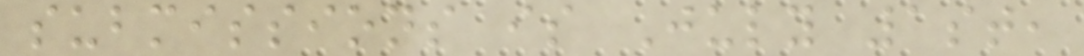submissions is July 1st,
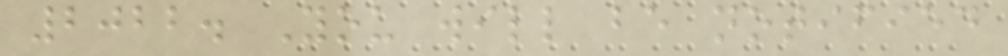2022. You will be notified
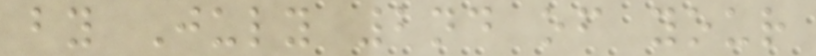by July 2nd of your
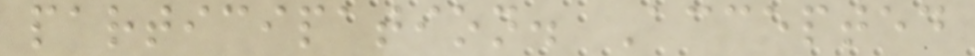participation. Accepted
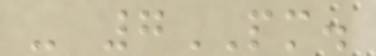- 7PM.
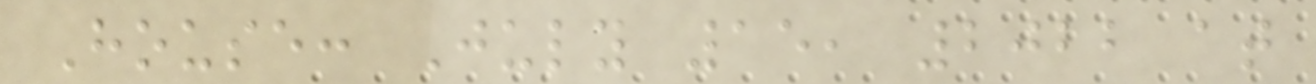House: July 15, 2022 at
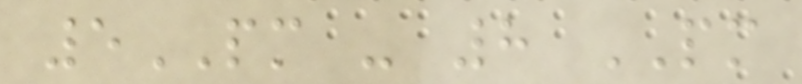5PM - 8 PM
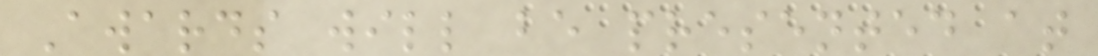Awards will be presented at
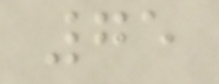75
